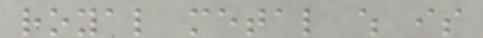royal metal which is
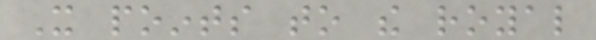It points to the royal
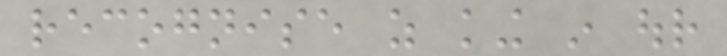recognise as king in our
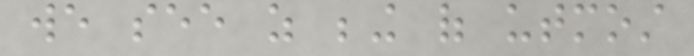we see as being of utmost
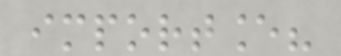importance?
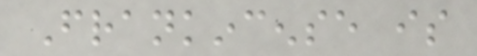Frankincense is
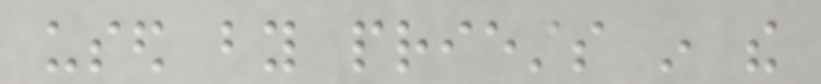used by priests in the
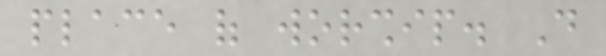place of worship. Do
